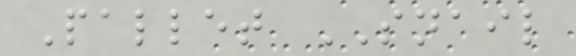Pallet SNAIL
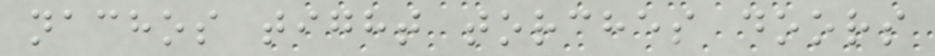nachos tight torches doors
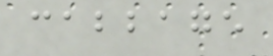cabbage
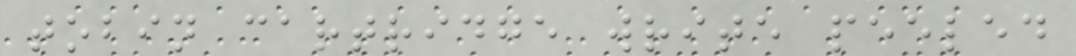tobin cartridge write peeled
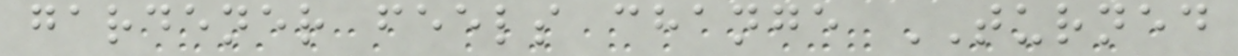gardener feels change TURNED
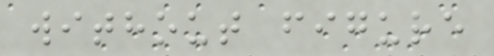without figure
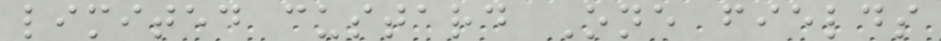limited custard One fields
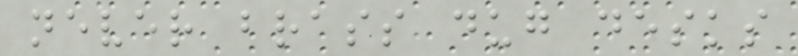never brass dug desks
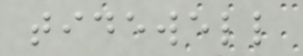tidewell
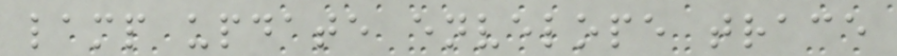lamp update envelope trace
